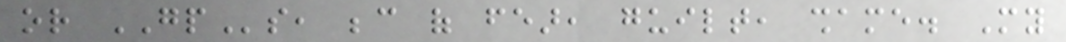or GPs, because of fear, guilt, shame. My
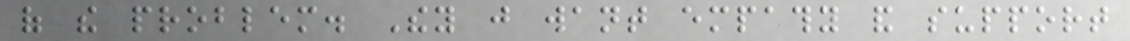of the problem. They just want empathy and support
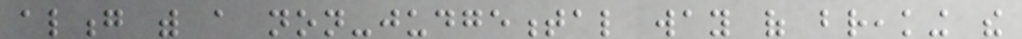along with a non-judgemental way of breaking the
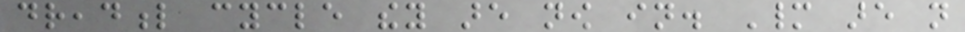dreadful cycle they are now in. Many are not
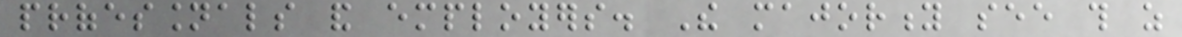professionals and employers. The majority see this as
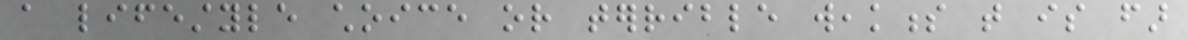a lifestyle choice or terrible weakness that is far
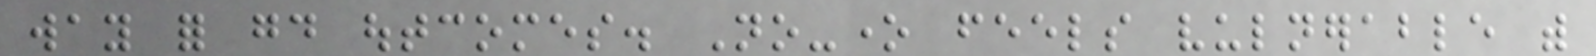way for good outcomes. No-one feels vulnerable with
